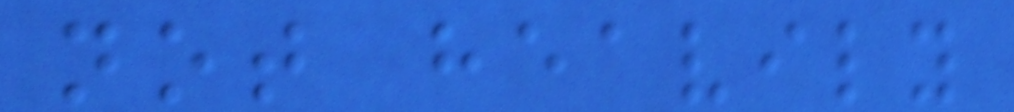not heavily
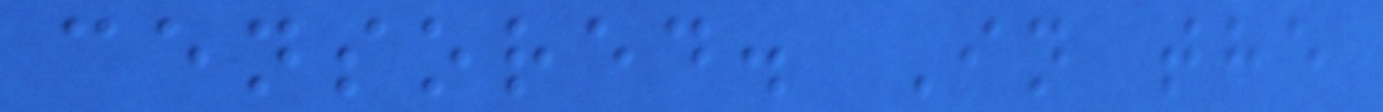censored. In the
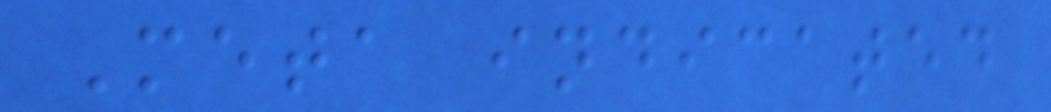Meta indicated
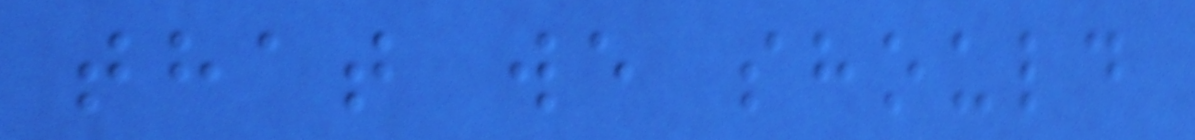that we should
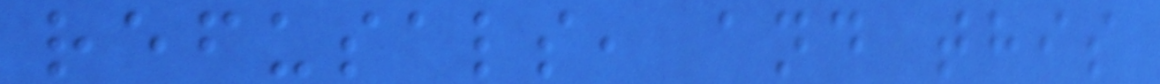refusals, and this
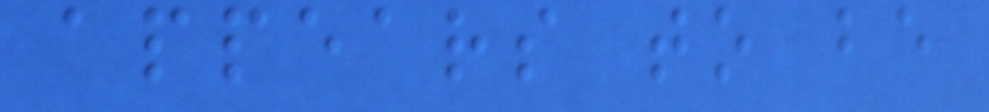appears to be
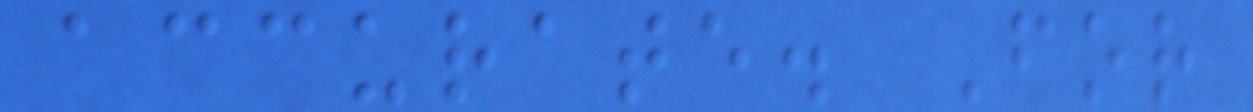accurate. For
